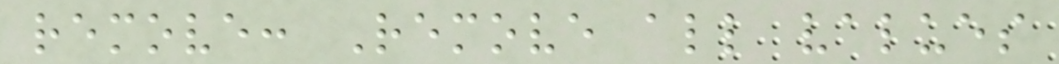remove: Remove all values
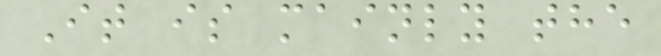It is mainly the
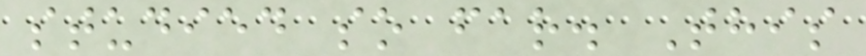studied so far. This
